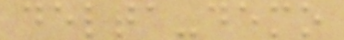delta-demo
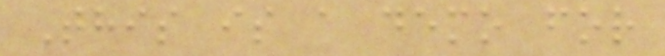This is a demo for
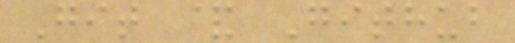Git & Github
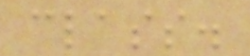class.
